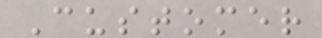Customer
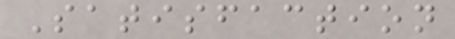Satisfaction
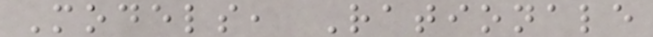Models, Rationale
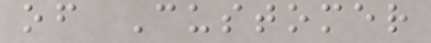of Customer
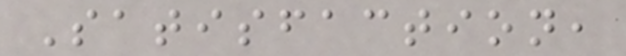Satisfaction,
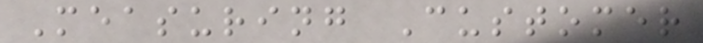Measuring Customer
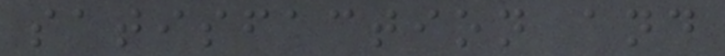satisfaction and
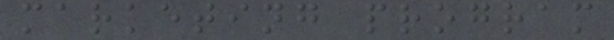marketing program
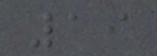19
